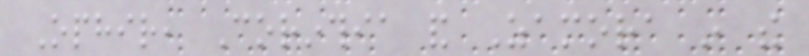Ophir, Corinthia and Zamora in the
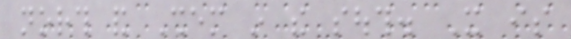north and Shem in the south. It is
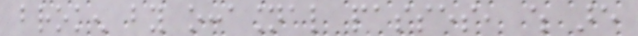broken by occasional passes, which are
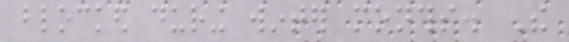blocked during winter months. The
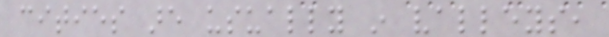cities are usually in valleys,
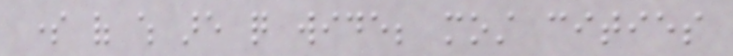some of which are quite wide; most cities
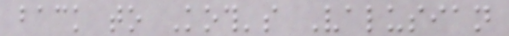back to Koth's Valusian
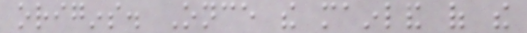origins. Once the mainland of the
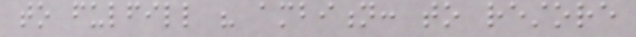to fulfill his ambition: to restore
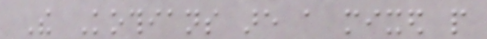The Kothians are a mixed people
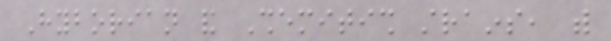Hyborian and Shemitish strains, with
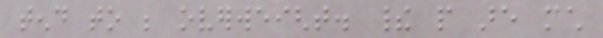tend to be overweight. their people are much
